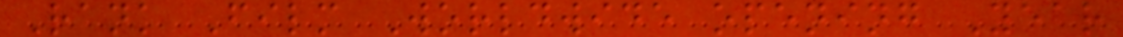Rank Film Worldwide opening Year
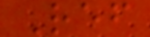Ref
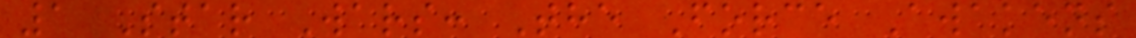1 Star Wars: The Force Awakens
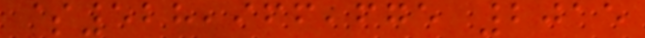$528,966,675 2015
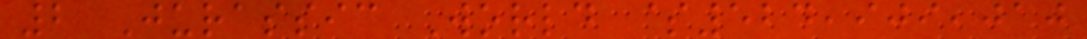2 Jurassic World $524,909,010
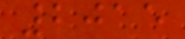2015
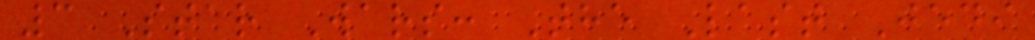3 Star Wars: The Last Jedi
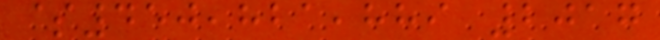$450,821,889 2017
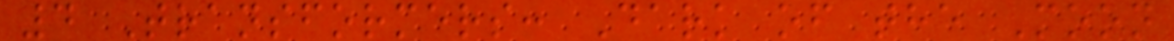4 Transformers: Dark of the Moon
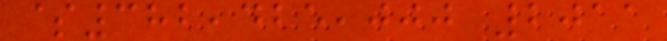$382,425,000 2011
